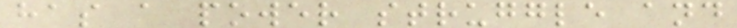has a power struggle and
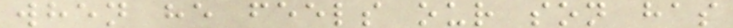when he feels our son has
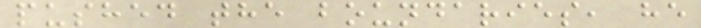pushed the boundaries, he
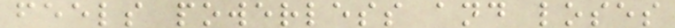feels powerless and loses
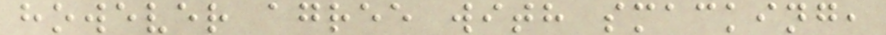however agree with smacking,
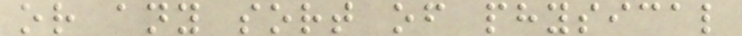or any sort of physical
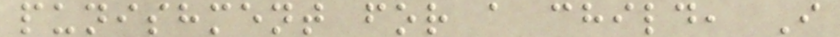punishment for a child, I
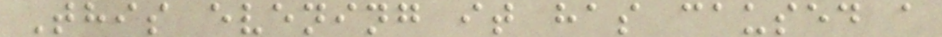This evening it has caused a
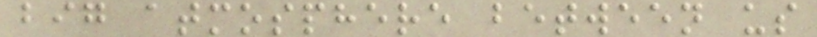big atmosphere between us
